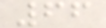66
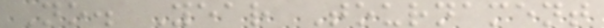No. Year Tournament
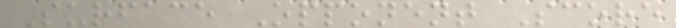Surface Opponent Score
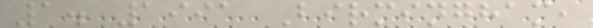1. 1991 Birmingham,
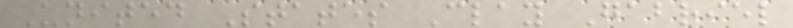United States Clay Gabriel
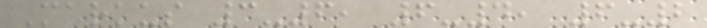Markus 3-6, 6-4, 6-2
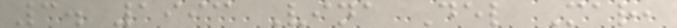3. 1993 Vina Del Mar,
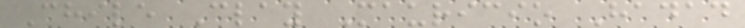Chile Clay Mauricio Hadad
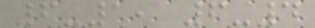6-1, 6-4
